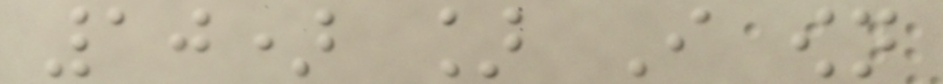10) ] I own
